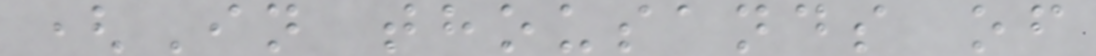(In thousands of
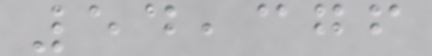54,376
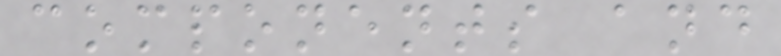components and
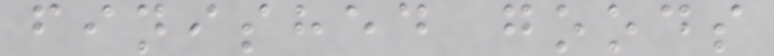finished goods
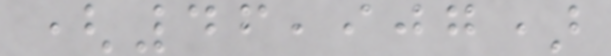(46,907)
